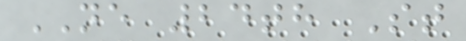NE 24th St
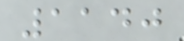1140
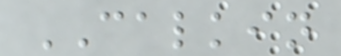CALKIN
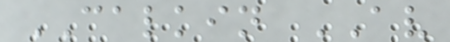CALKIN AV
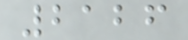2126
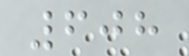608
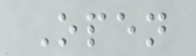Open
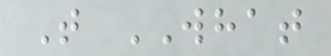T WHAT
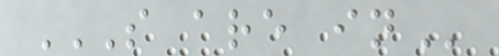S ARE IN
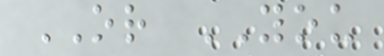OR YOU
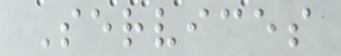Services
